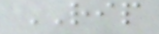RIP
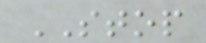STOP
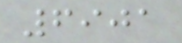6901
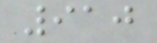910
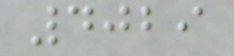4029
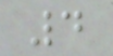4
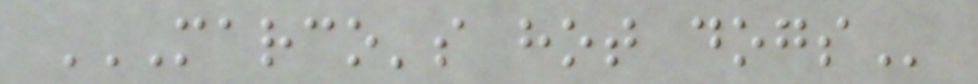MARCO'S HOT DOGS
